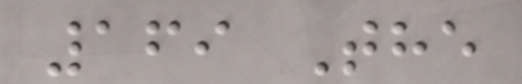169 The
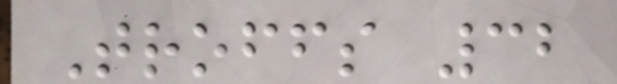Troffs 32
